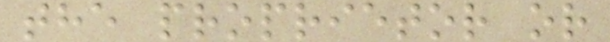the proprietor or
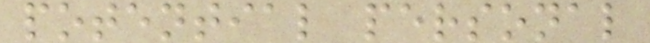potential personal
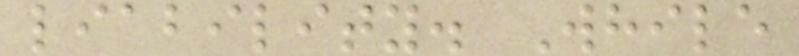liability. While
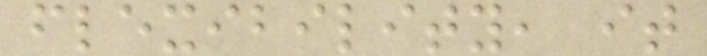flexibility, it
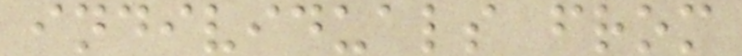individuals from
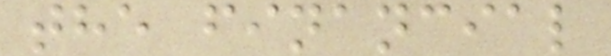the financial
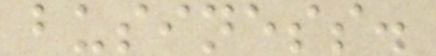business.
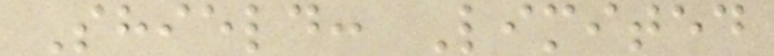Shield: Limited
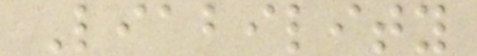Liability
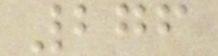276
